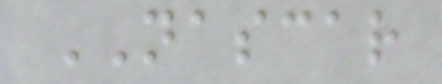NASCAR
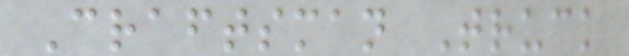Craftsman Truck
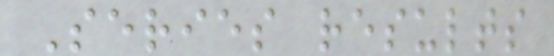Series results
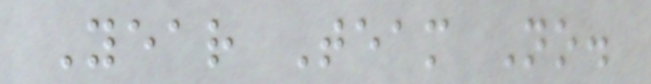Year Team No.
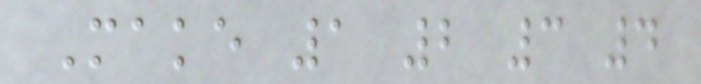Make 1 2 3 4
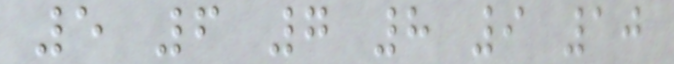5 6 7 8 9 10
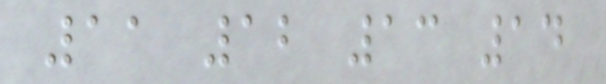11 12 13 14
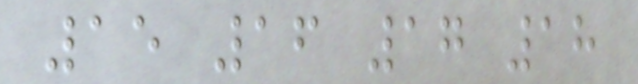15 16 17 18
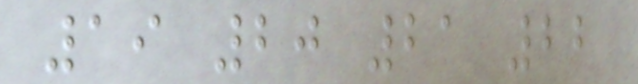19 20 21 22
